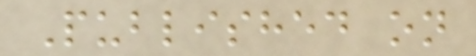Published on
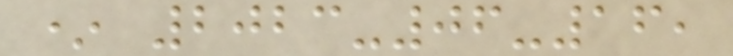* 2023-06-16,
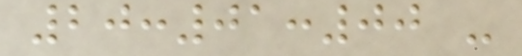20:01:00 -
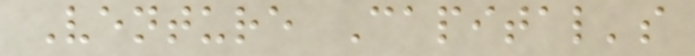Venture Capital's
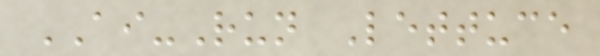AI-Run Lettuce
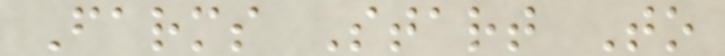Farms Start To
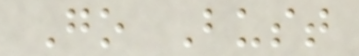Go Bust
